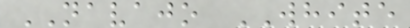NAVAJO WHITE
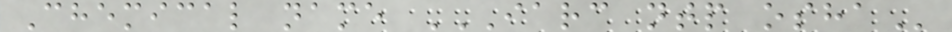Chemical name IARC NTP OSHA
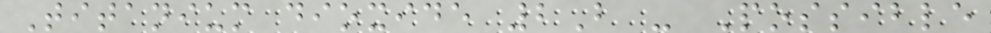Titanium dioxide 2B - Possible
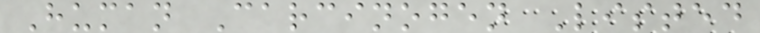Human Carcinogen Listed
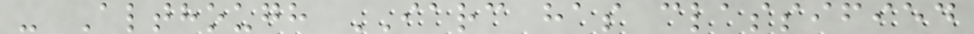- Although IARC has classified
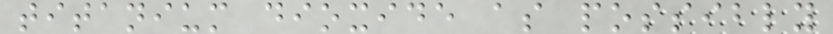titanium dioxide as possibly
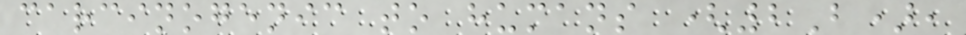carcinogenic to humans (2B),
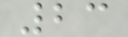23
